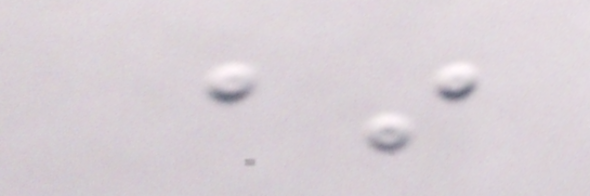*
